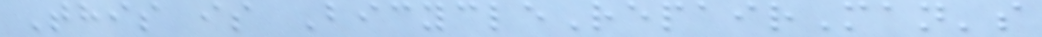This is BicycleRepairMan's
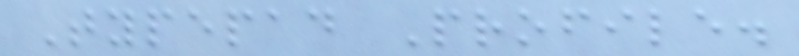Typepad Profile.
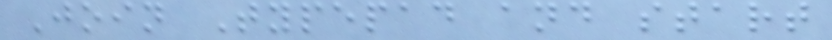Join Typepad and start
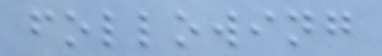following
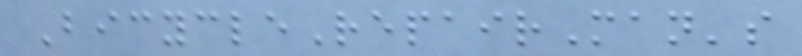BicycleRepairMan's
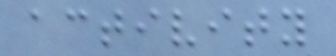activity
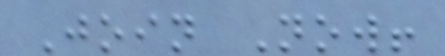Join Now!
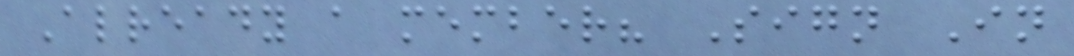Already a member? Sign In
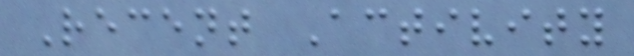Recent Activity
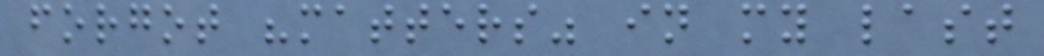forgot "matters" in my last
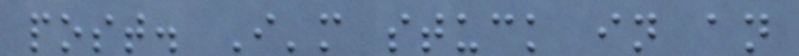post. I'm stuck in an
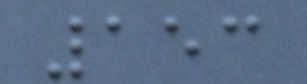153
